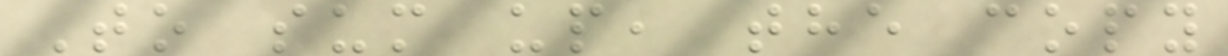To sum up, the copy
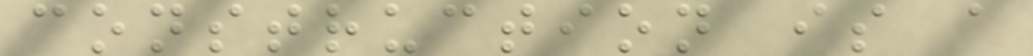construction is a
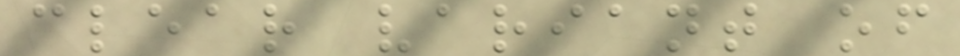clear variant of
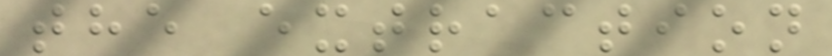the extraction
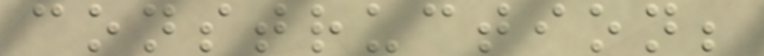construction;
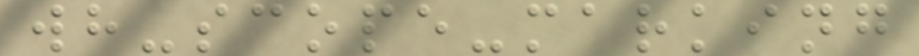wh-scope-marking
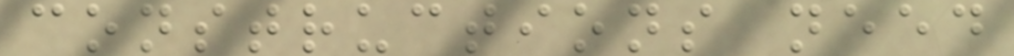constructions need
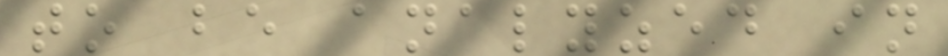to be analyzed in
